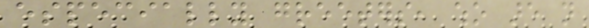especially greeters, who are not
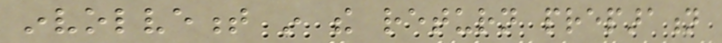involvement in the return preparation
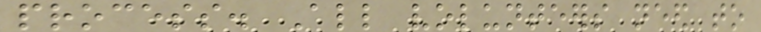process. All volunteers need to
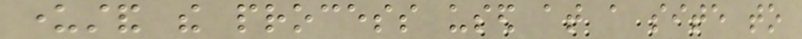understand the process used at a site to
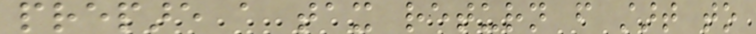prepare a tax return from start to
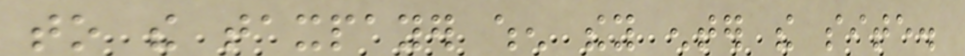to the taxpayer when they enter the site.
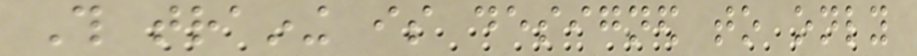This training is designed to only
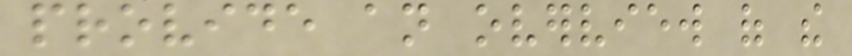provide an overview of the
